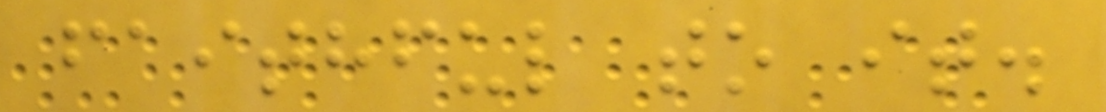faithful to it.
